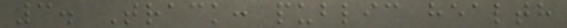3. Track: public health
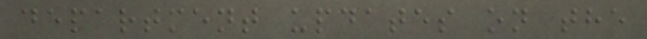department updates on the
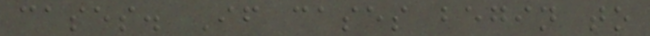cases. If cases begin to
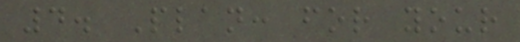4. Plan: for your
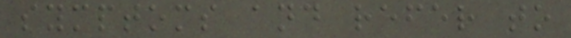symptoms and refer to
